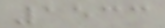1533
